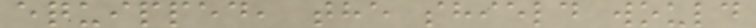equipped, the shield would
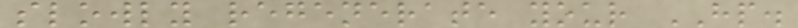slowly regenerate your HP.
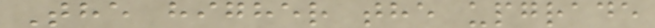The higher the upgrade
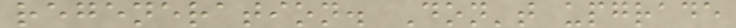regeneration. Don't upgrade
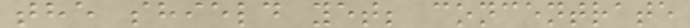the shield yet; concentrate
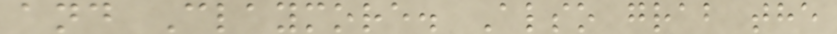and Claymore. Also grab the
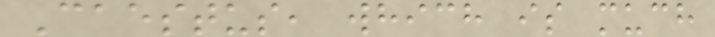Caestus, which is much
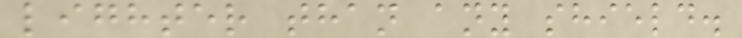lighter than any shield.
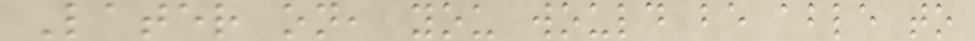Later on, you would be able to
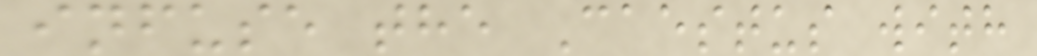infuse the Caestus with
